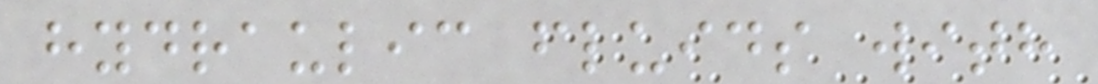hydraulic fluids with
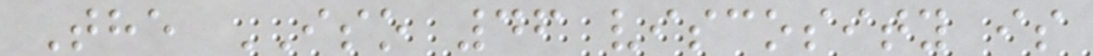The ISO 46 viscosity is
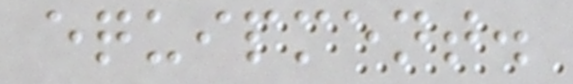equipment.
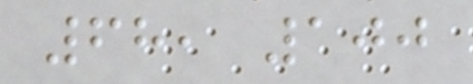68, 100
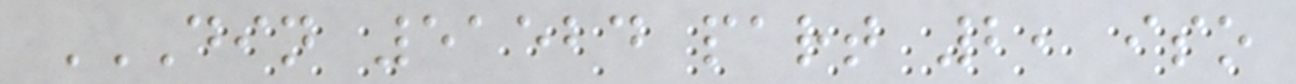DIN 51524 PART 2, ISO
